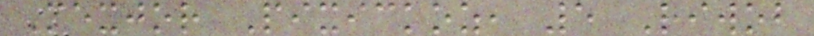Mexjor Pixickoz, 5 Riwob
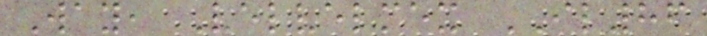Way, Velvelmex IL86
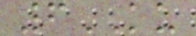6KU
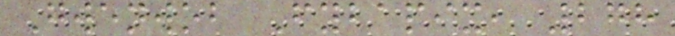Gwenwob Fybapix, 278
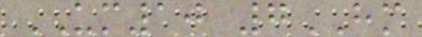UM10 7HM
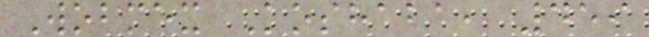Wobmex Koshaba, 459
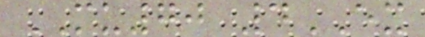MU70 4EX
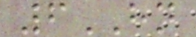6HN
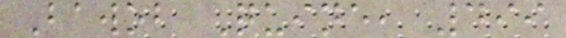Bawob Quine, 499
